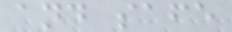and safe
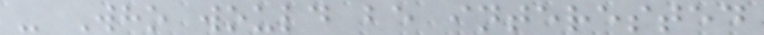- Who would be interested
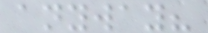anyway?
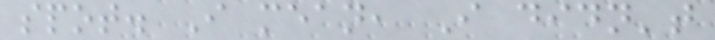spot. I mean, I didn't
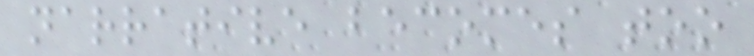narrative becomes too
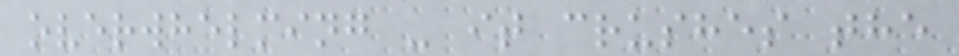overwhelming - it crushes the
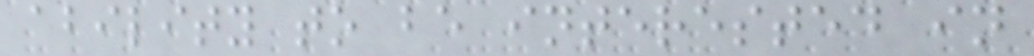ability to be interested in
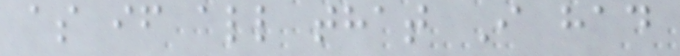as if all that I had
